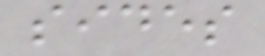sides
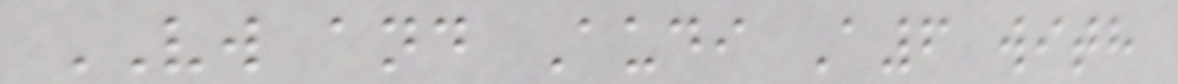VW and Audi A6 with
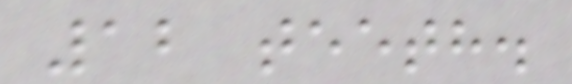12 teeth.
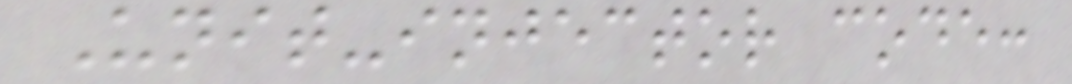Unit-injector code:
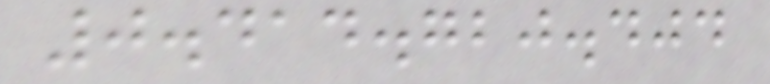0.414.720.404
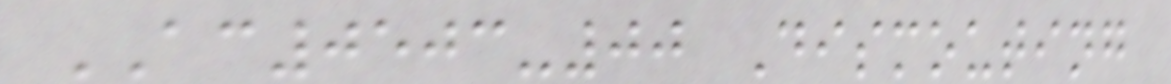AC0503-00 Dismouting
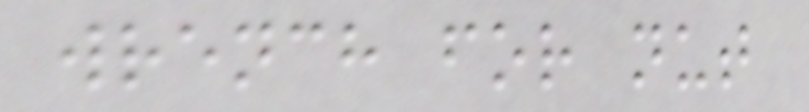wrench for nut
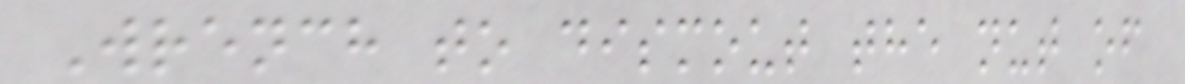Wrench to dismout the nut of
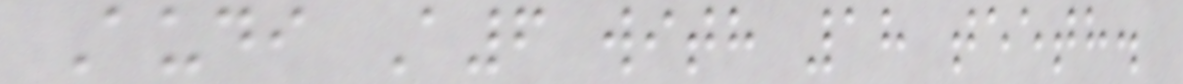Audi A6 with 18 teeth.
